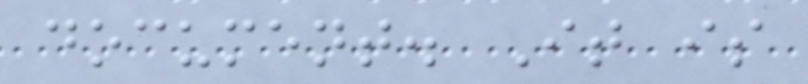document. It is
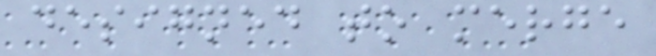designed to merge
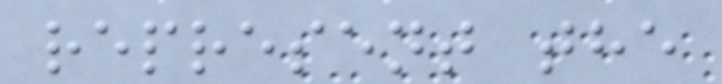represent the
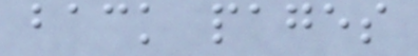back pages
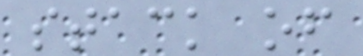stack of
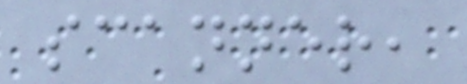scanner,
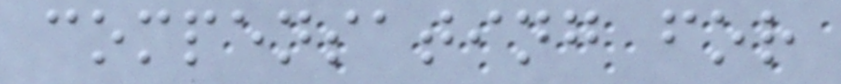compensating for
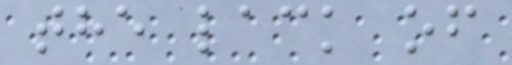the lack of
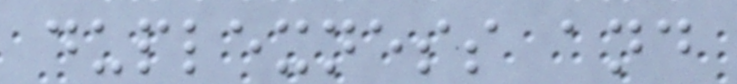duplexness and
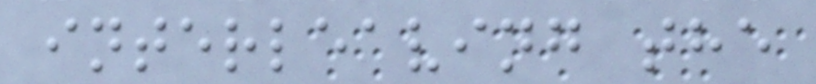interleaving the
